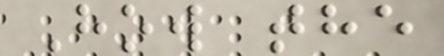How the
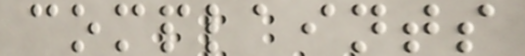complaints
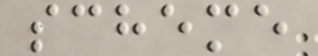scheme
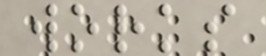works
